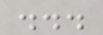...
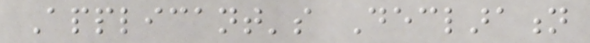Applicant's Declaration
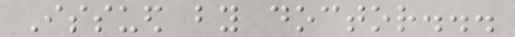Issued by doctor...
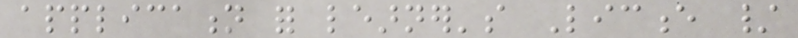application for learner's Licence /
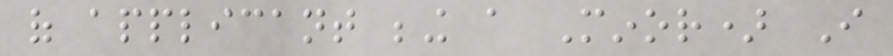of applicant being a Minor) I
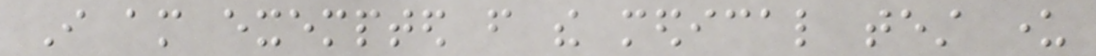I am exempted from the medical test under
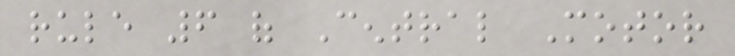rule 6 of Central Motor
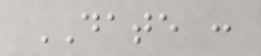DATE :
